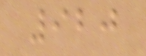920
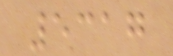5317
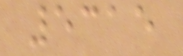5315
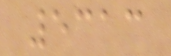5313
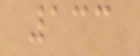133
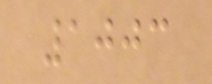1003
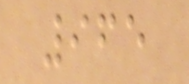965
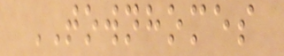TOWNHOMES
